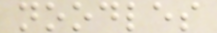noodles
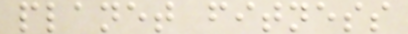planet fitness
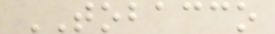TOBACCO
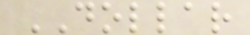DOLLAR
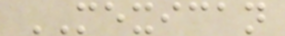MEXICAN
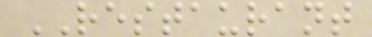RESTAURANT
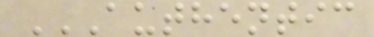AUTHENTIC
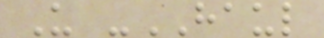U -HAUL
